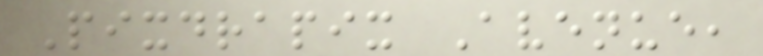Pixdrapix Avenue,
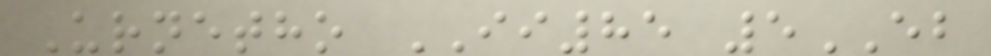Urnetho II85 5EB
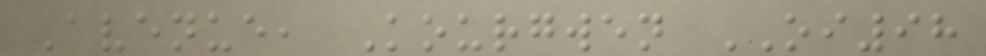Avenue, Kourgwen OI98
